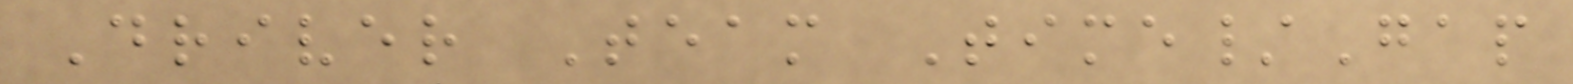Driver Team Time/Gap
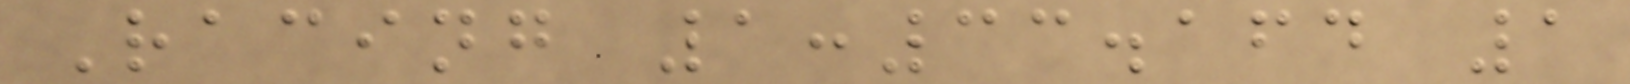Racing 1:33.164 1
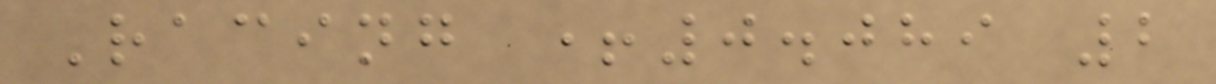Racing +0.089 2
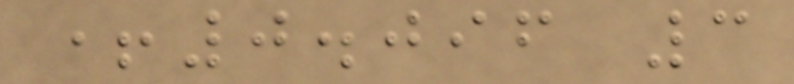+0.096 3
